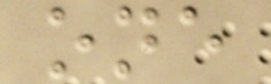one
